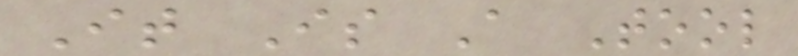It Is A Tool
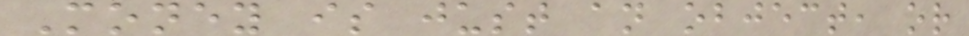Money is just an object, or
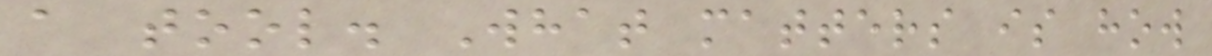a tool. What matters is how
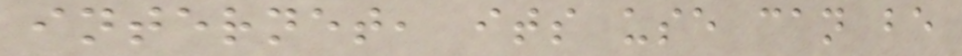internet, its use can be
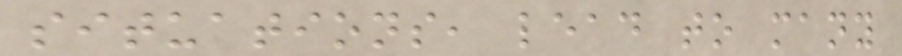situations, lead to many
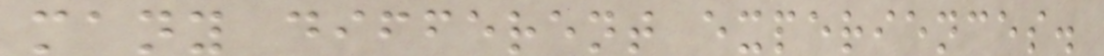many different experiences.
